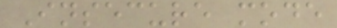Insecure mode
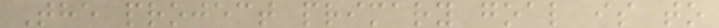The project primary goal is to
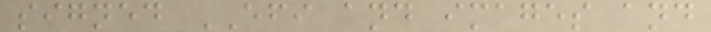signed EFI and images and
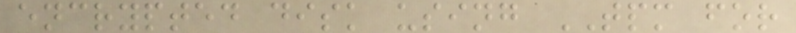encrypted disk using TPM for
